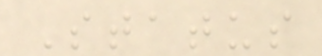Status
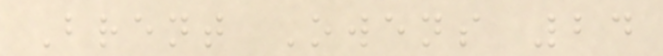Brent Owens 24
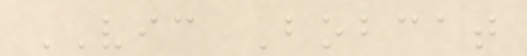VIC Bobcat
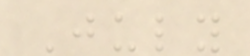July
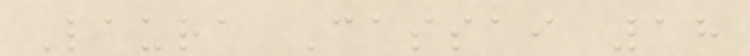Laura Cassai 18
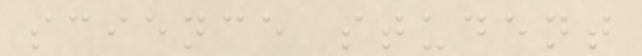science student
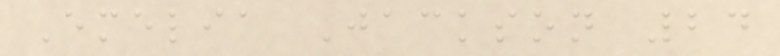Emelia Jackson 24
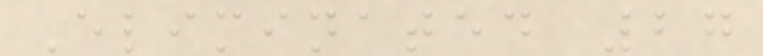Eliminated 27
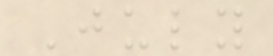July
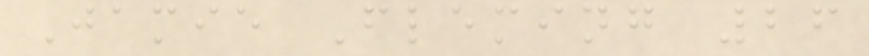Jamie Fleming 26
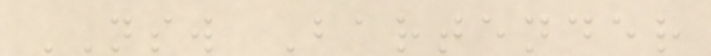NSW Bartender
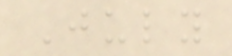July
